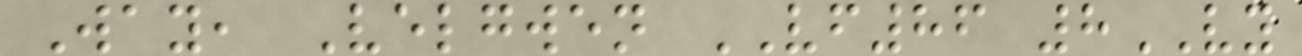Way, Velgwen VF86 8VY
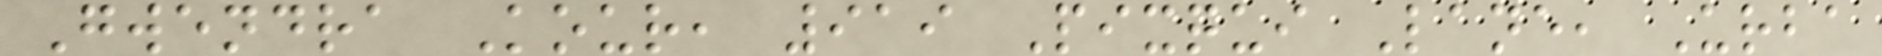Gwendra Kour, 919 Pixqui Lane, Urba
